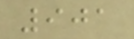901
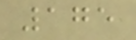175
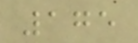175
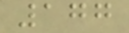177
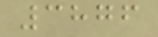3876
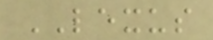LEXUS
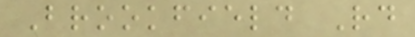Brookfield Rd
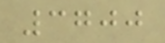3700
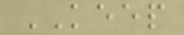KEEP
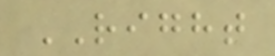RIGHT
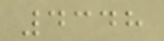4348
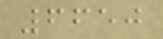6650
